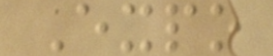Expo
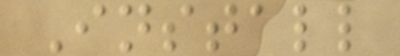Install
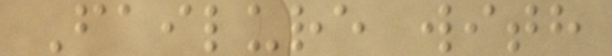Failure with
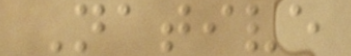Native
